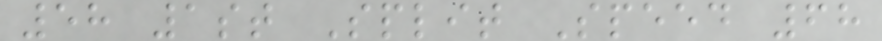58 1st Split Speed 68
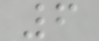6
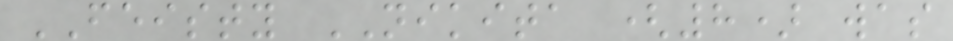FEISTY NIKITA (8) was
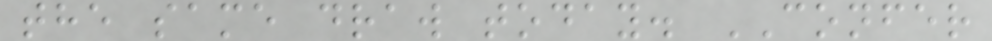the same draw today. CONFER
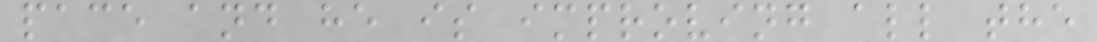pace and he is improving all the
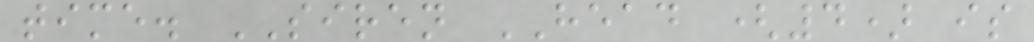time. SIREN HEAD (4) is
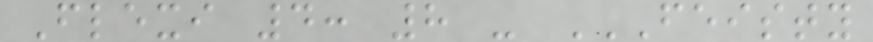Flexi 4: 8 - FEISTY
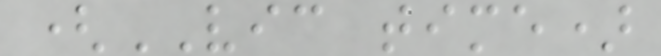(VIC time)
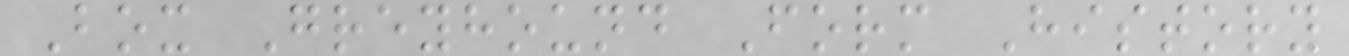Box Greyhound Form History
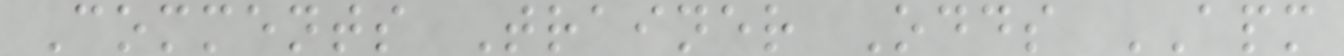Comments Trainer Odds APM
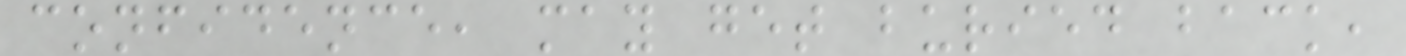confidence, may get buried back,
